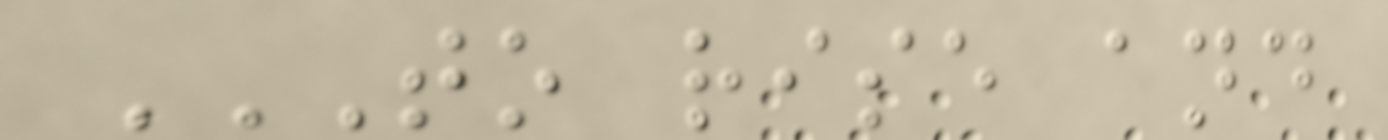TO RISE AND
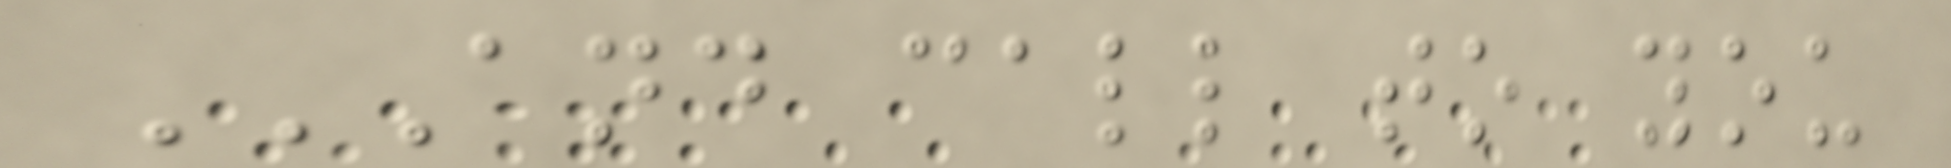AND CALL TO YOU
